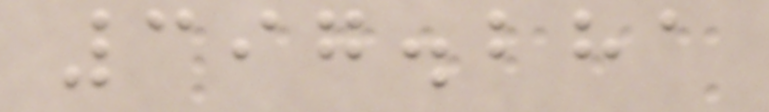397.281
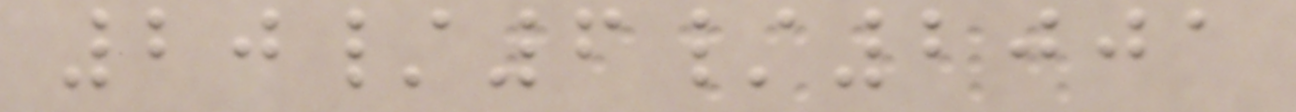20/6/2001
